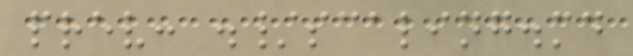prev: ./scaling.md
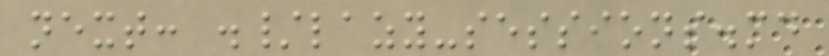next: ./lazy-sessions.md
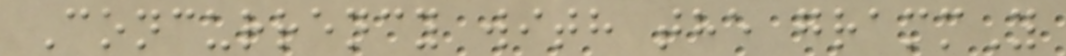Concurrency with the grammY
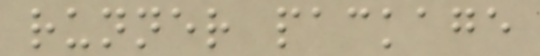runner package
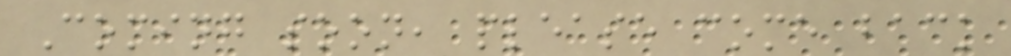Coming soon, please come back
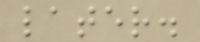later.
